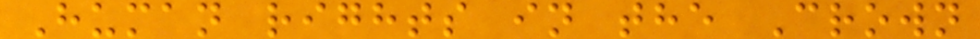Human rights in the Crown
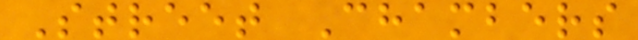Street Chambers
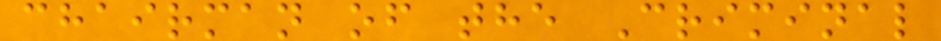chairman of the Criminal
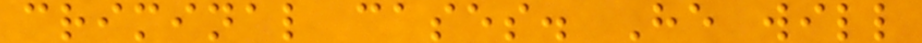criminal cases. He will
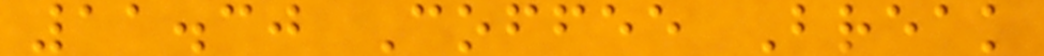11.30 Coffee Break
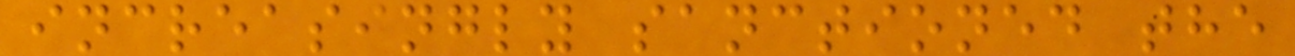increasingly sanctioned the
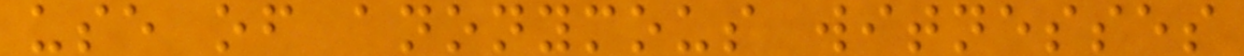use of anonymous witnesses
